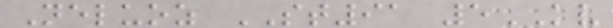Neluoz ST91 5KV
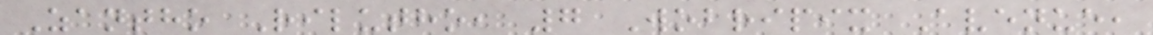Zantho Rilutho, 7 Wobripix Avenue,
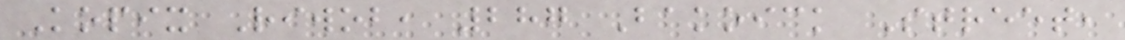Kopix Riwob, 287 Bakoick Street,
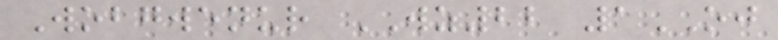Wobgwenur WZ22 1OJ
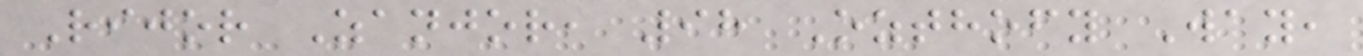Rijor Zanjor, 98 Ozthofy Way,
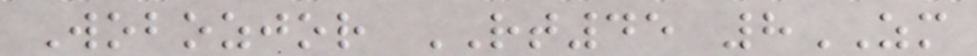Wobozjor RT45 8ZM
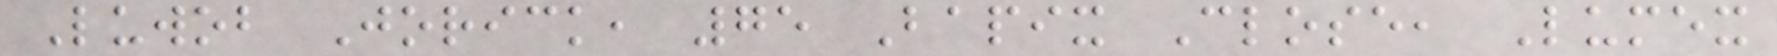Luwob Jorick, 75 Bapix Close, Lumex
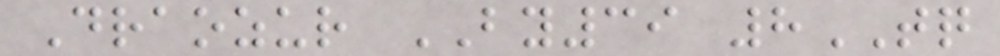Draozur BY39 8TQ
